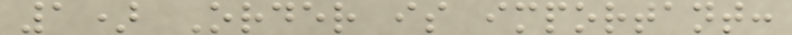1) Order is important:
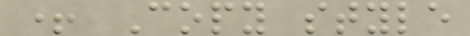+ Copy style
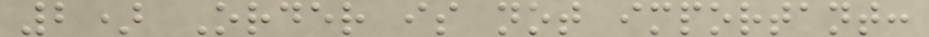2) Order is not important:
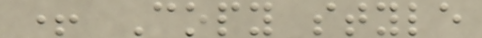+ Copy style
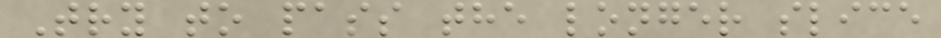Try to pass the longer slice
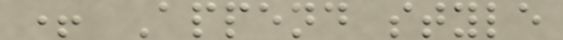+ Append style
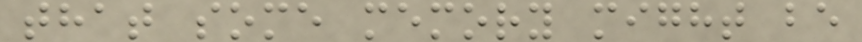that some memory might be
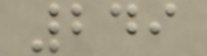249
